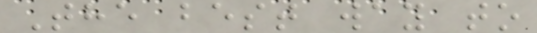The best way to
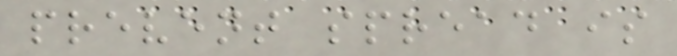prevent spread is
